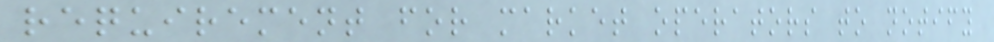requirement for market operators to notify
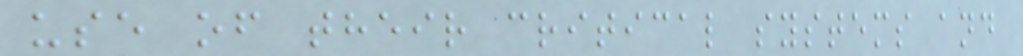use of their critical systems and
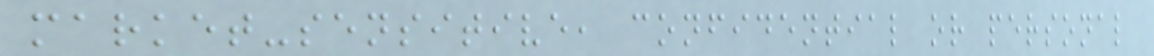market-sensitive, confidential or personal
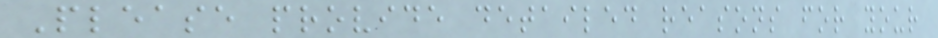Please provide detailed reasons for your
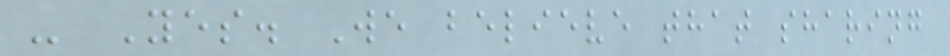- Yes. We believe that sharing
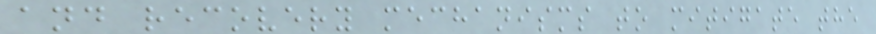and recovery mechanisms to mitigate the
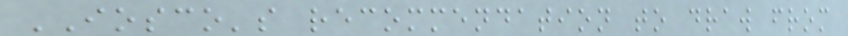IOSCO's recommendation to draw from
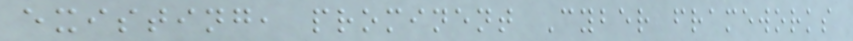existing, prominent Cyber frameworks
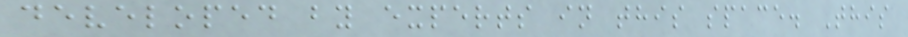developed by experts in this space. This
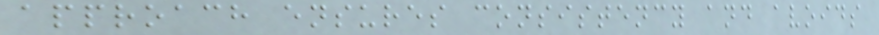approach ensures consistency and avoids
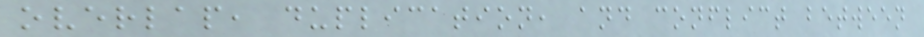overlap, duplication, and conflict between
